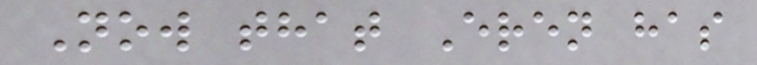Now that Eren has
